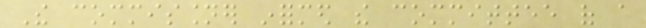The commissioner informed the committee of a
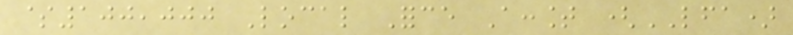$100,000 Local Force Account (LFA)
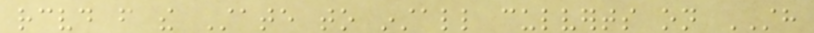received from the State to install culverts on STH
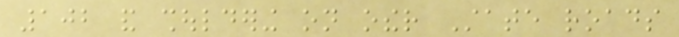102 and shouldering on other State roads
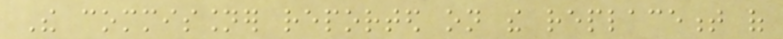The commissioner reported on the replacement of
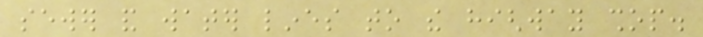sewer and water lines to the highway shop.
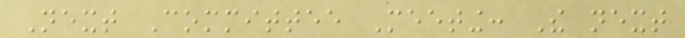Next Committee Meeting: The next
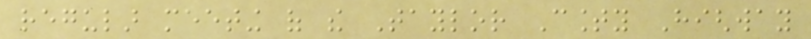regular meeting of the Taylor County Highway
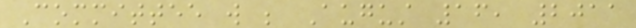Committee will be August 16, 2011
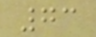73
